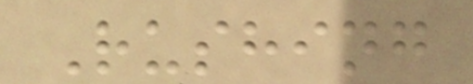Rushing
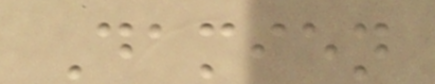Damien
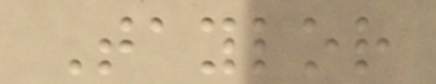Taylor
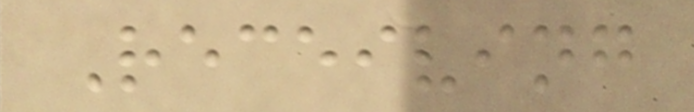Receiving
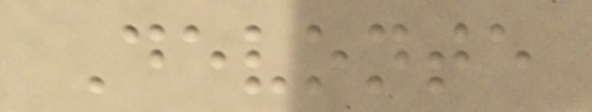Devonte
